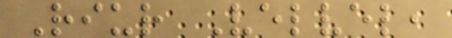Riur Velvel,
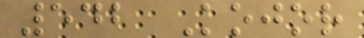542 Kojor
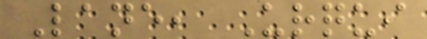Lane, Urqui
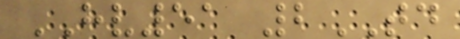HV51 2TD
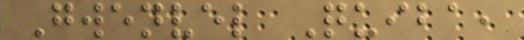Gwenvel Quiba,
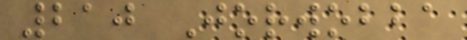210 Jorwobba
